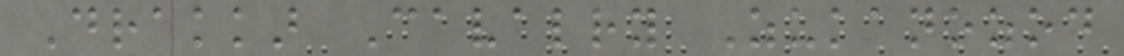Drakkar Cavalry Zukanozod
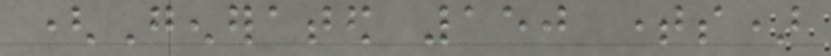(Generated 150 times)
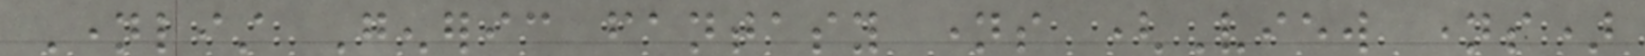Namelist Generic fantasy names (View names)
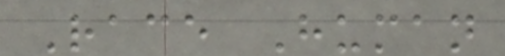Race Human
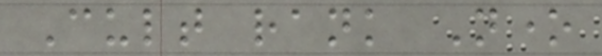Cult rank None
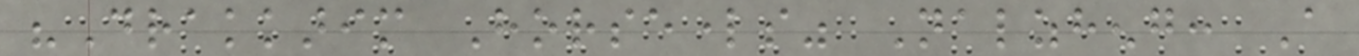"Drakkarim Horselords" Nalzheng: A
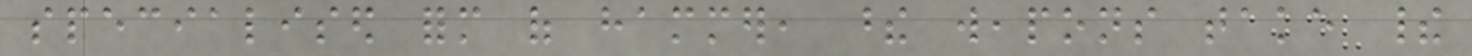specialised form of hammer, these weapons take their
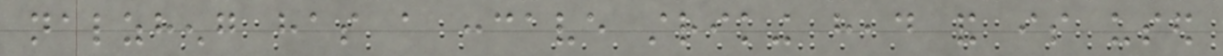nalzheng has a concave striking head and is used
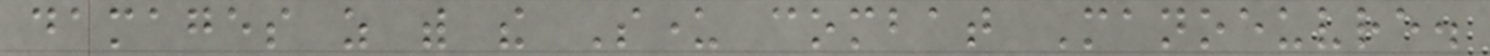damages as with the Sunder combat Manoeuvre.
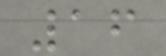16
